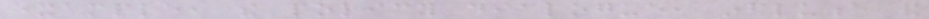example, the policy dialogue, influence and
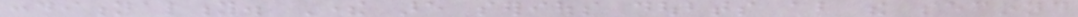conditionality. There are serious doubts about the second
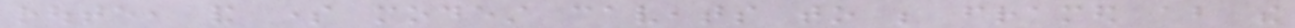route, and some modest caveats to be framed about the
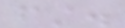first.
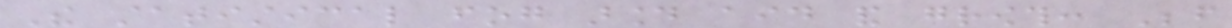The statistical fog around aid and growth: Before
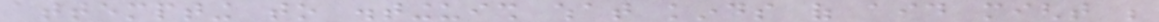attempting to distinguish what kinds of aid might be
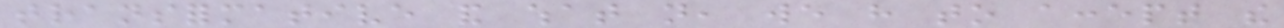transformative and what not, we have to accept the
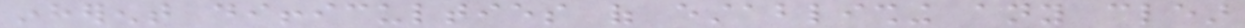inherent difficulties of establishing any clear
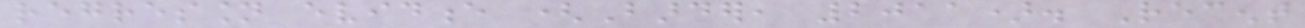regression evidence (Barder, 2011). Recent
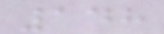148
